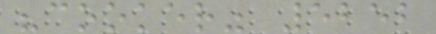"cooker" 5252
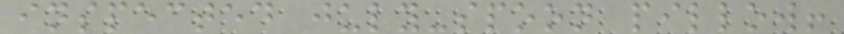inspected july-spoon pillow!
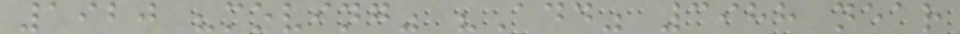1920 "moving" "Add" 3988 near
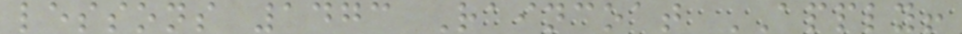lessons 1473 Raincoat APPLY!
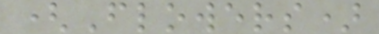(Flowers)
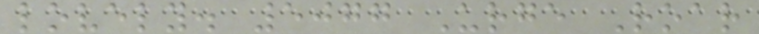lovely. 5077 Urge Roar
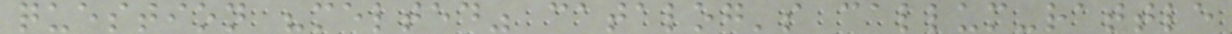question "melted" catalog's callum-rattle
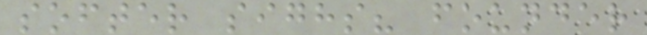softer sighs? founder
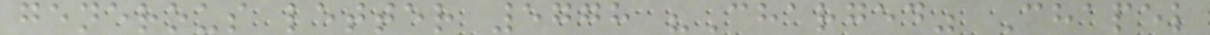generous letter 5778 "Charged" Chapel
